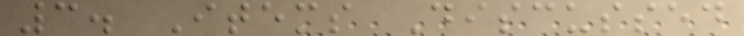3. Items Discussed
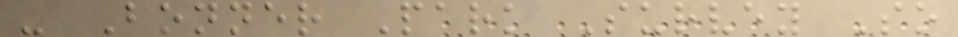- Bonner Park Survey So
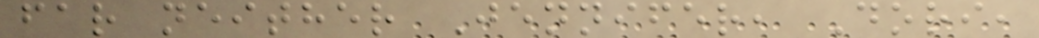far neither Jennifer, Dori,
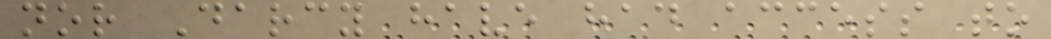nor Darcy have had access to
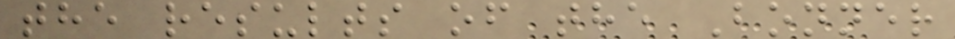the results of the Bonner
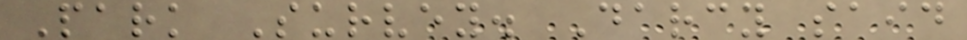Park Survey. Darcy said
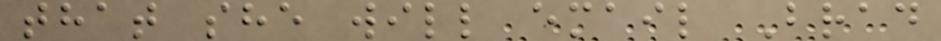that she will email Brad
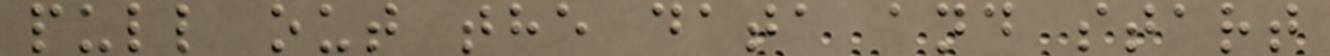pull out the data and start
